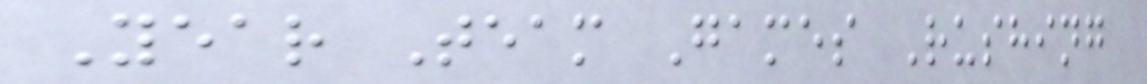Year Team Games Rushing
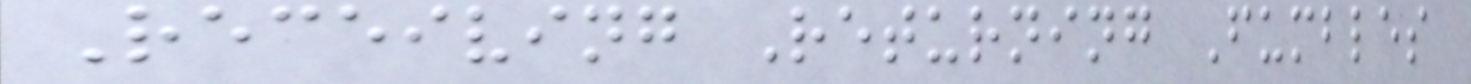Receiving Returning Fumbles
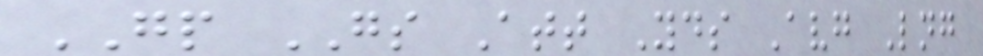GP GS Att Yds Avg Lng
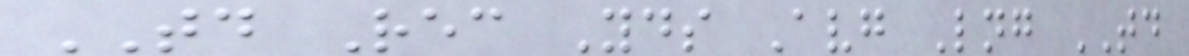TD Rec Yds Avg Lng TD
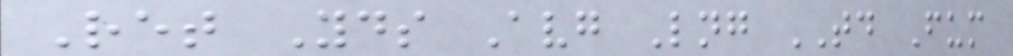Ret Yds Avg Lng TD Fum
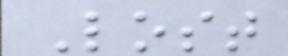Lost
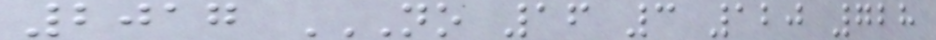2017 NO 16 3 120 728
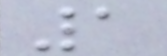1
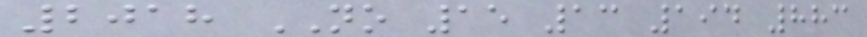2018 NO 15 13 194 883
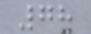78
